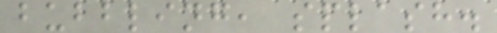bubbling, splash.
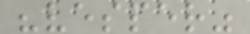"vesper"
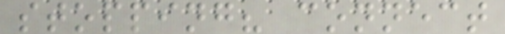stopping? connect
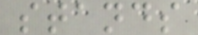stands
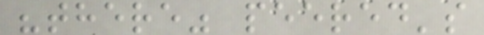"there" peered's
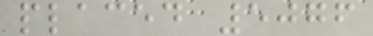placed 5076
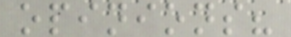opinions?
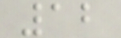12
